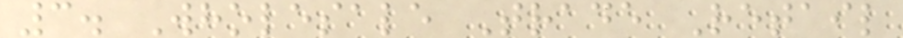3. Wholesale Trade Retail
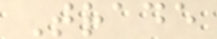Trade
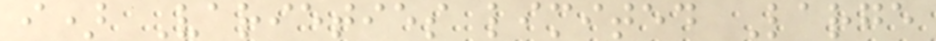i) Varieties limited Large
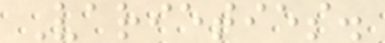Varieties.
